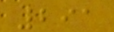291
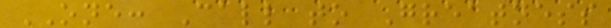ONE: Call to Greatness
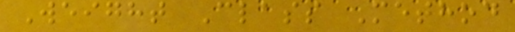Weight Class Method
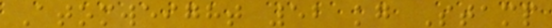Atomweight 52 kg Stamp
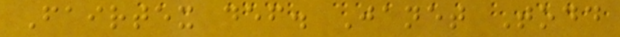Fairtex def. Janet Todd
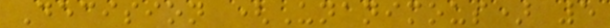Decision (Unanimous) 5
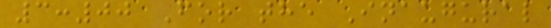3:00 For the Inaugural
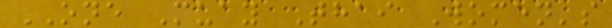ONE Muay Thai Women's
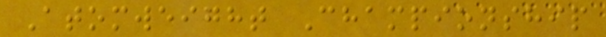Atomweight Championship
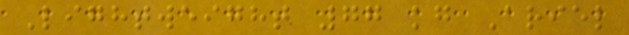Lightweight 77 kg Ariel
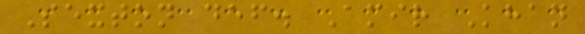Sexton def. Amir Khan
